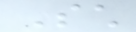Such
